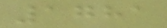1781
